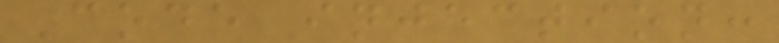Code injection:
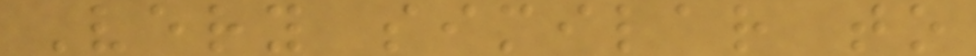Very similar to
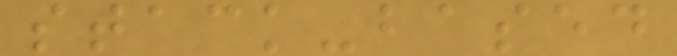stack-based
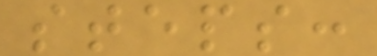steps:
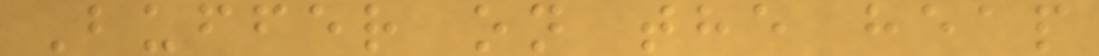Buffer on the heap
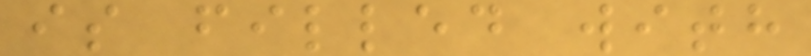is filled with
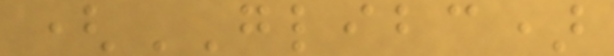(GLIBC)
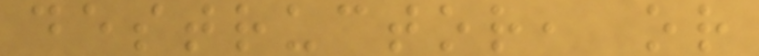destructor, or
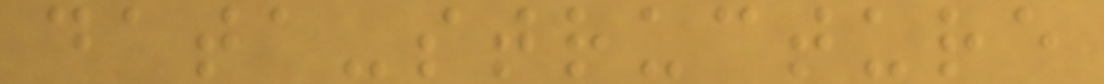data-structure
